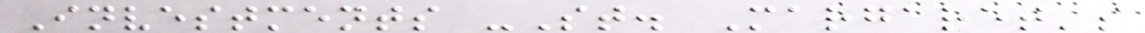Investments -St. Margaret's
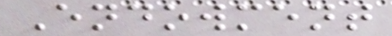Endowment
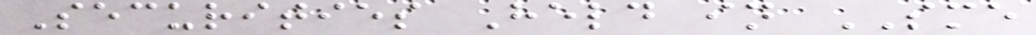Securities Held in SME
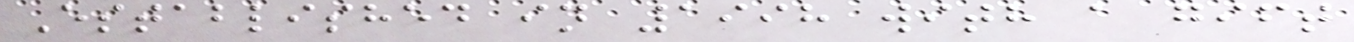Established in 1998 with a gift
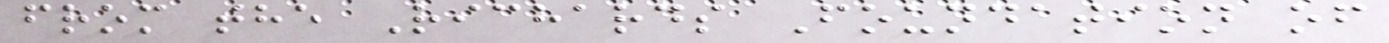from the Richards Foundation of
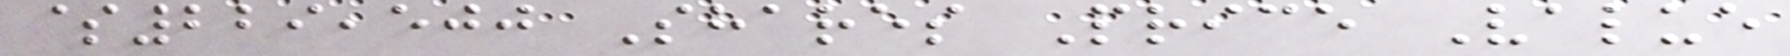$229,500 Shares Price Value
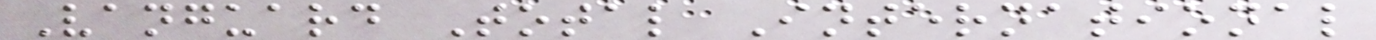Vanguard Total International
